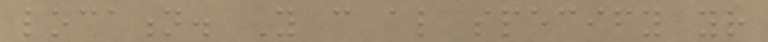location. You can also specify your
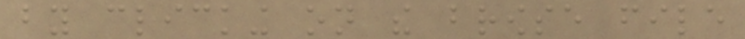by clicking on the browse file
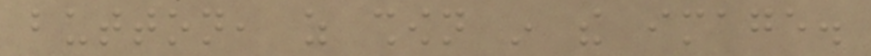button, as shown in the image.
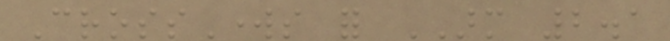CrossWorks for ARM 2.1
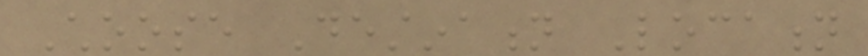Choose Destination Location
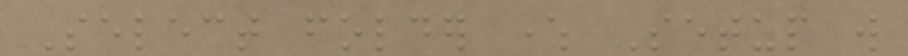Select folder where Setup will
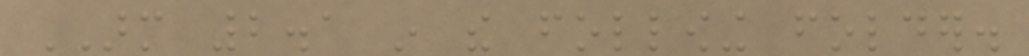ARM 2.1 in the following folder.
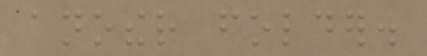another folder.
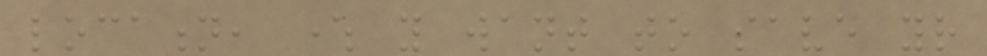location, where you want to save your
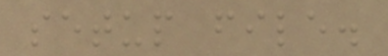setup file.
